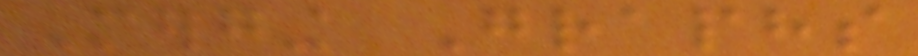Merging Graphs
